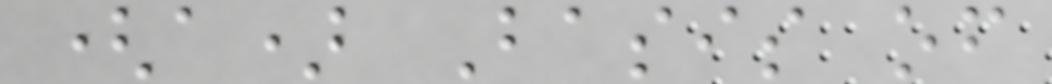(a) Basis of
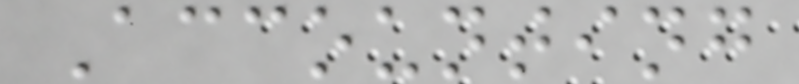Accounting
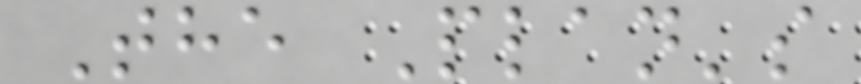The Plan's
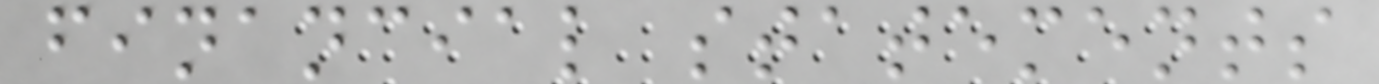financial statements
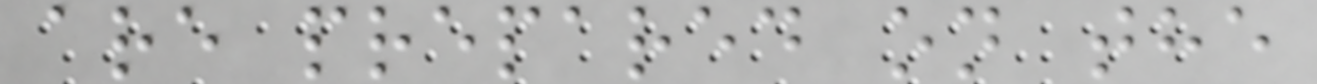are prepared on the
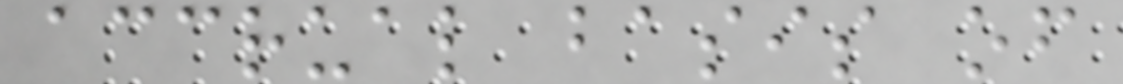accrual basis of
